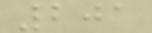201
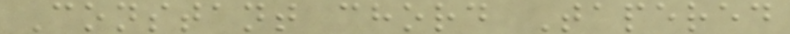Constant chord Tapered
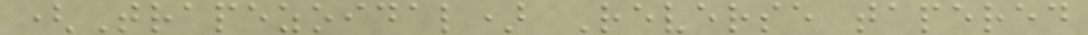(Trapezoidal) Reverse tapered
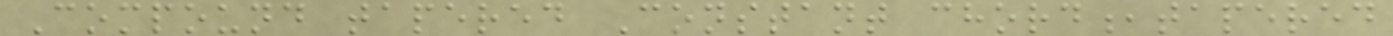Compound tapered Constant chord,tapered
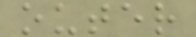outer
